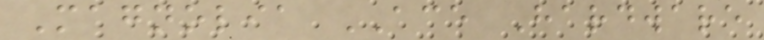Magnolia ACE Hardware
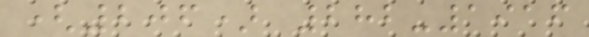(206) 282-1916
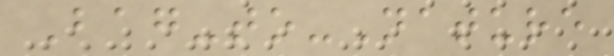Bag-to-Nature
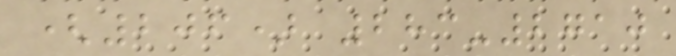(206) 283-2710
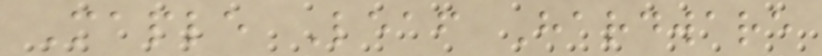Maple Leaf Hardware
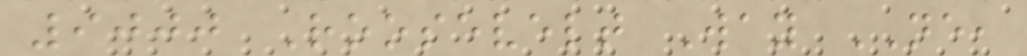9000 Roosevelt Way NE,
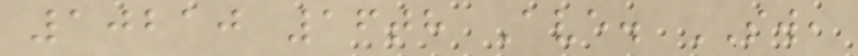10210 16th Ave. SW,
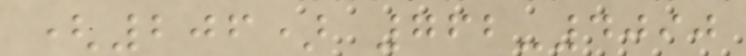(206) 762-4090
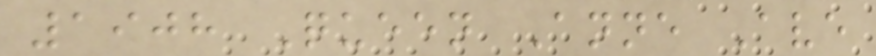1908 Queen Anne Ave
